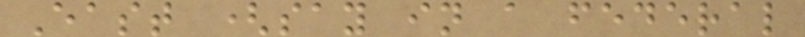East (say in a federal
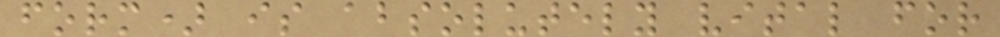form) is absolutely vital for
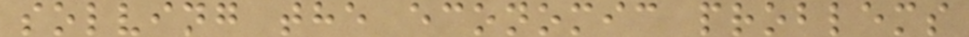solving the economic problems
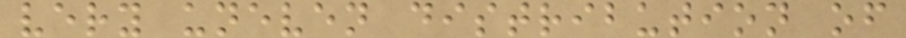very uneven distribution of
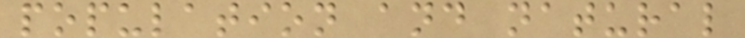population and natural
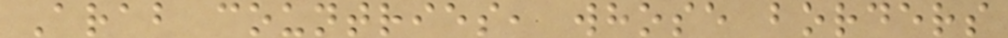Arab countries, whose borders
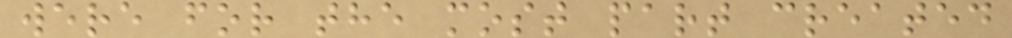were for the most part created
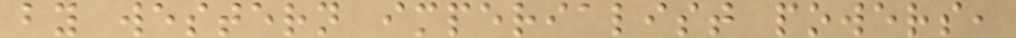by western imperialist powers,
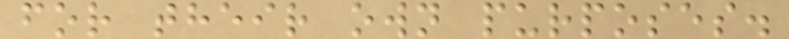for their own purposes.
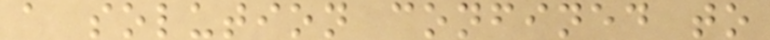a solution confined to
